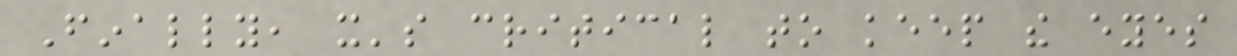Finally, it's critical to keep the eyes
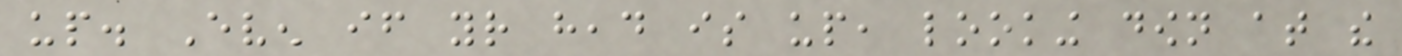up. Even if your head is up, looking down at the
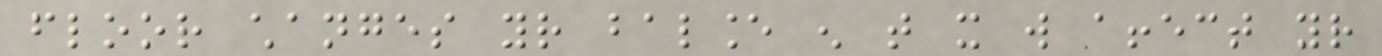floor changes your balance enough that it will affect your
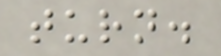turn.
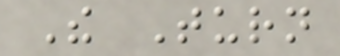The Turn
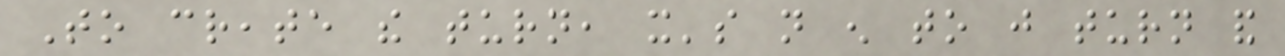To create the turn, it's not enough to just turn and
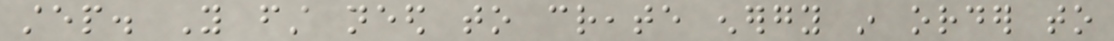step. You first need to create energy in order to
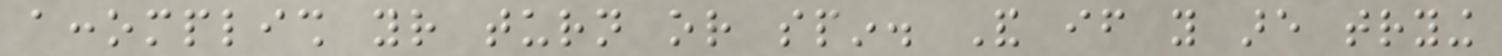accomplish your turn or spin. And if you are trying
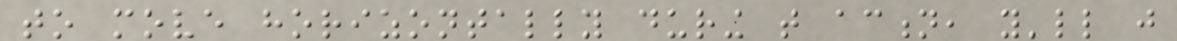to move horizontally during that action, you'll just
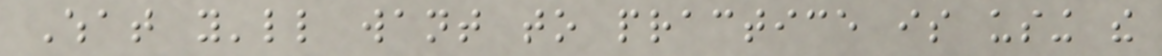What you'll want to practice is using the
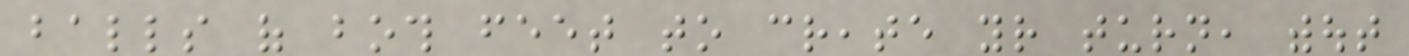balls of both feet to create your turn, without
